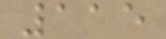115
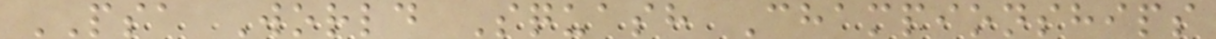PSA World Squash Championships
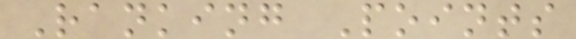Ranking Points
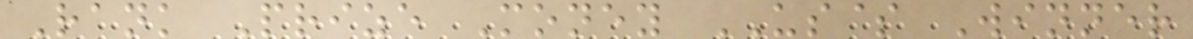Rank Prize Money US$ Winner
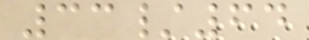33/64
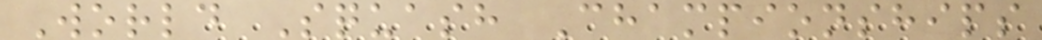World Squash Championships
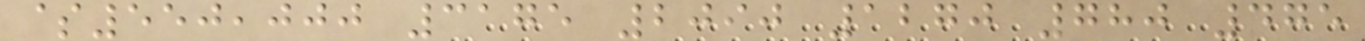$550,000 3175 2090 1270 780 475
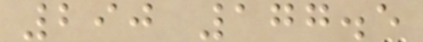290 177.5
